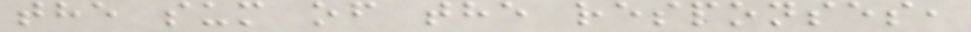the sum of the responses,
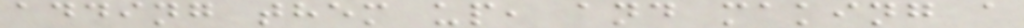adding them up, and making a
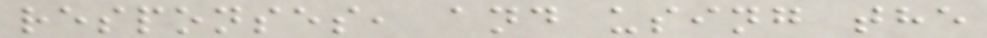responses, and using the
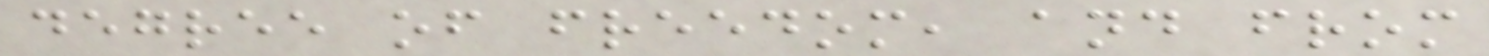degree of freedom, and from
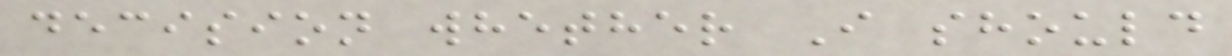decision whether I should
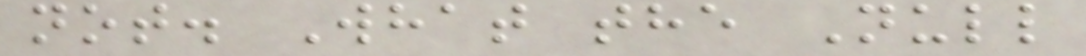not. What the Null
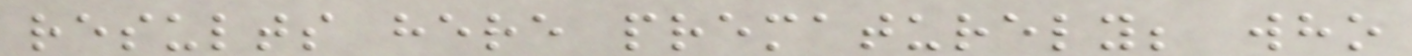results here prematurely; who
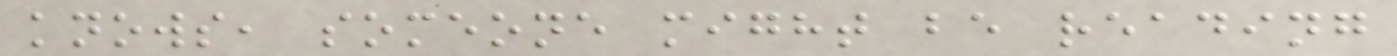knows, someone might be reading
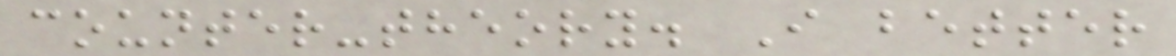counter-theory. I better
